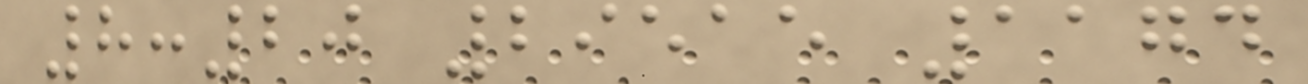8:20 29515 1174
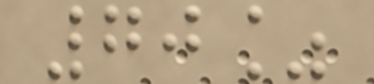70%
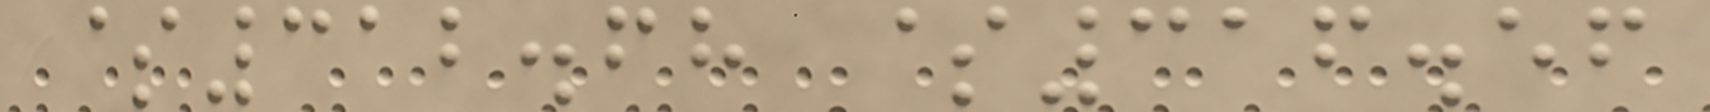$312.68 $316.56
